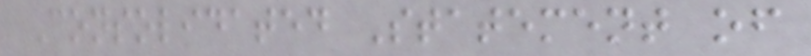Consolidated Statement of
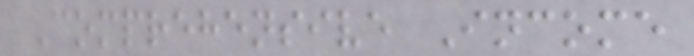Comprehensive Income
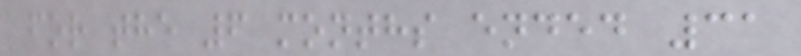for the 6 months ended 31
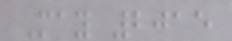May 2015
